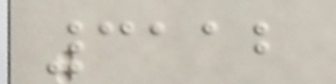3112
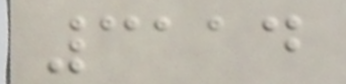3114
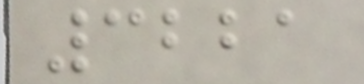3221
